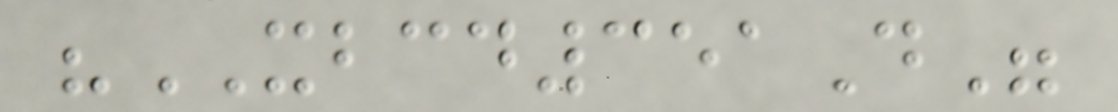"XBCD351D"
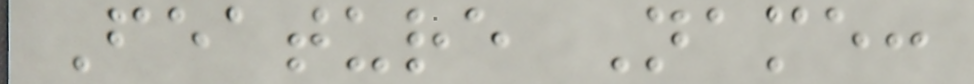Feature Name:
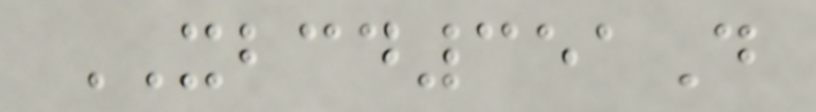XBCD351D
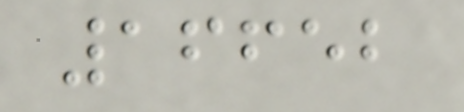16652
